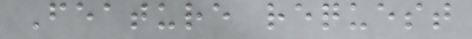Feature request
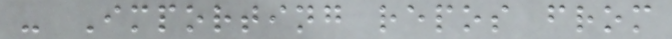- Importing repos from
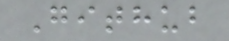Github
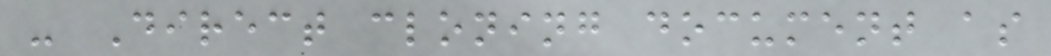- Direct cloning document as
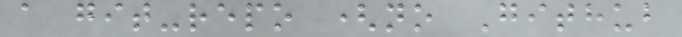a git-repo (no Github
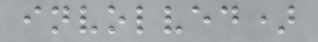involved)
